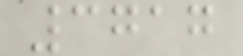3717
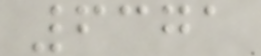6371
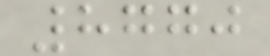8770
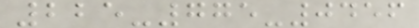225-775-0456
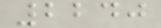2240
